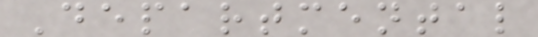Departmental
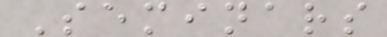Seminars
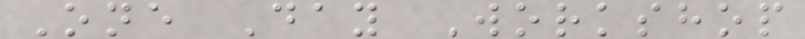One Day Workshop
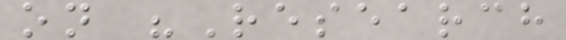on "Research
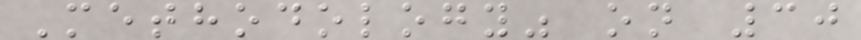Methodology" on 30
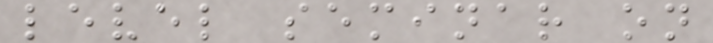level seminar on
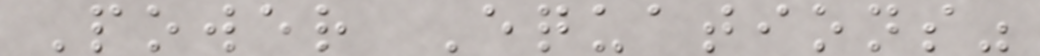Power Equations"
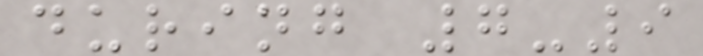during 7-9
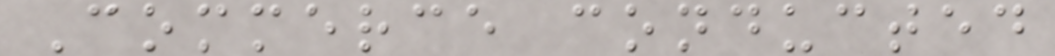Commerce conducted
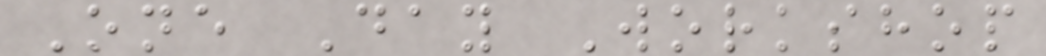One Day Workshop
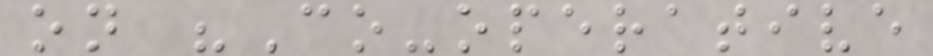on "Co-operative
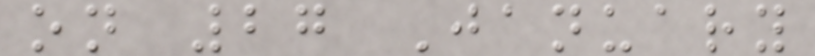on 27 January
